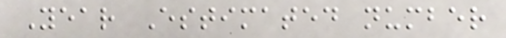Year Estimated number
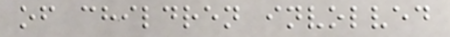of children involved
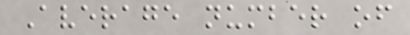Average number of
